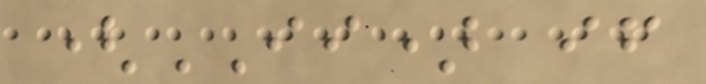(II) if
